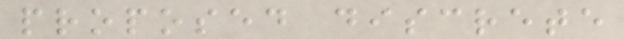proposed discrete
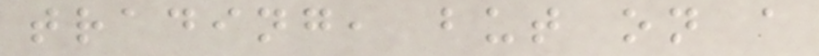trading, but on a
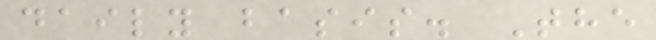daily basis. The
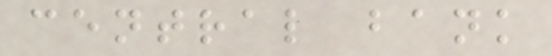central bank
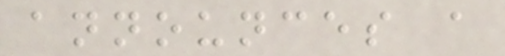announces a
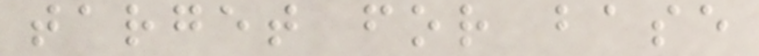target for base
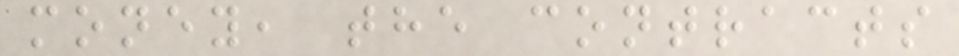money, the contracts
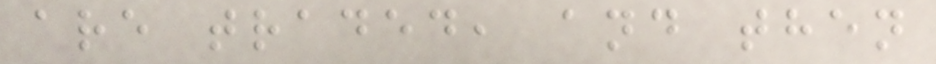are traded, and then
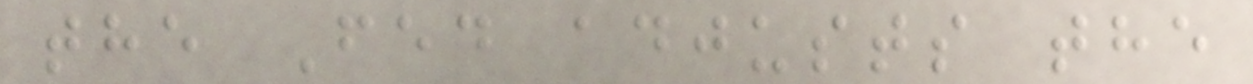the Fed adjusts the
